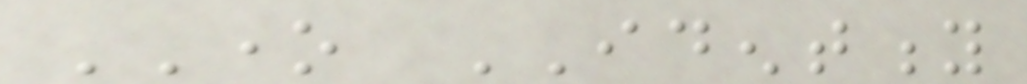ONE IDENTITY
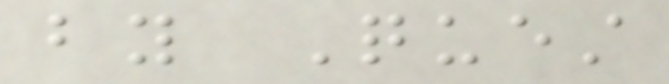by Quest
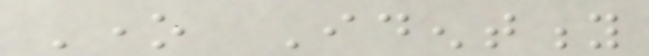One Identity
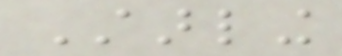Starling
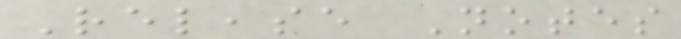Release Notes
